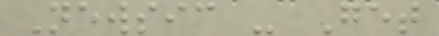Newsic - Get
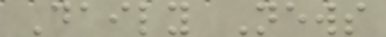Daily News
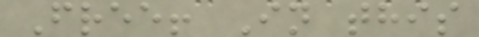Free! In this
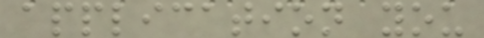application you
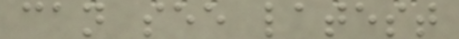can see latest
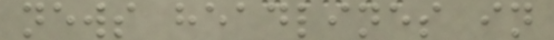news headlines in
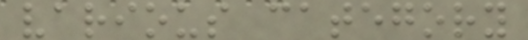various category
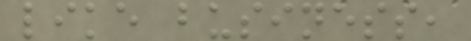like business,
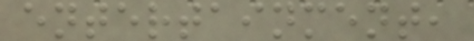entertainment,
